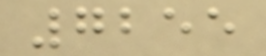7255
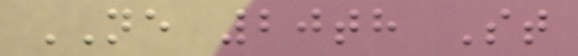NE 20th St
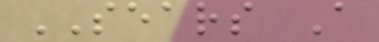SEARS A
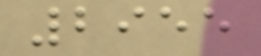2955
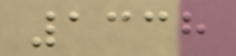1338
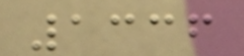1336
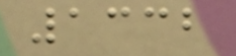1332
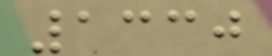1330
